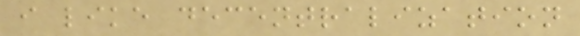i like decentralization
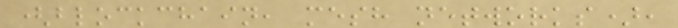(blockchain, mesh networks),
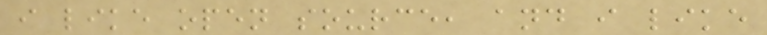i like open source, and i like
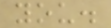you.
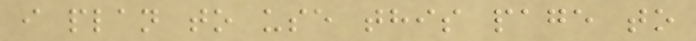i plan to use this page to
